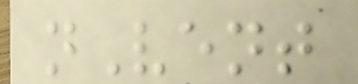nVent
